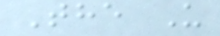The U
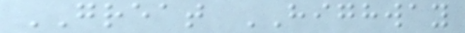GREAT HIGHWAY
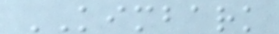KIMBARK
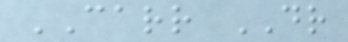CARR DR
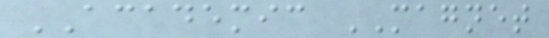ACADEMIC MAGNET
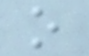o
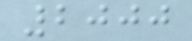2000
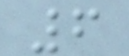6
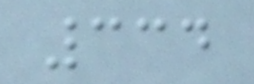334
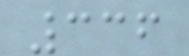336
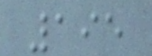195
